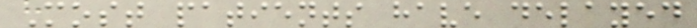Most patients have delayed
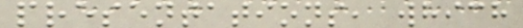presentations, which
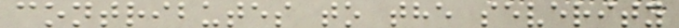contributes to the severity
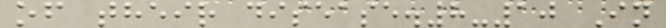of their disease.8-10 In
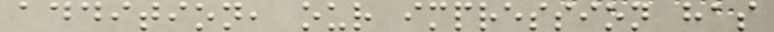addition, our impression has
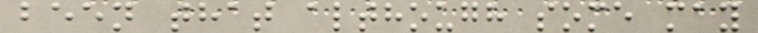been that although some may
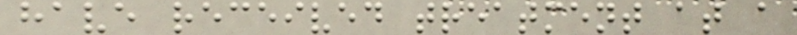have received treatment at a
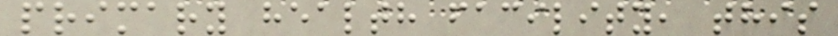primary health facility, this
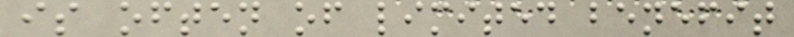is often of limited benefit
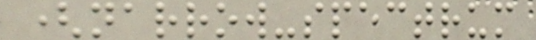(narrow-spectrum
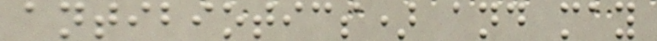antibiotics) and may
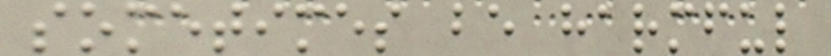sometimes be harmful
